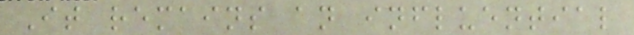It remains an influential
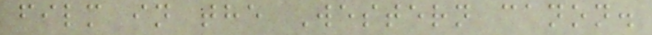film in the Western canon.
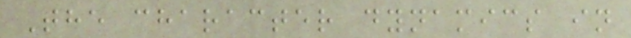The character dynamics in
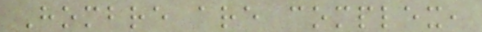Hombre are complex,
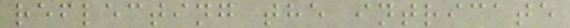reflecting the intricate
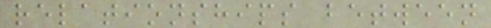relationships between
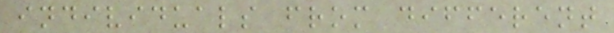individuals from different
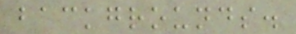backgrounds.
